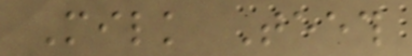Milk Teeth
